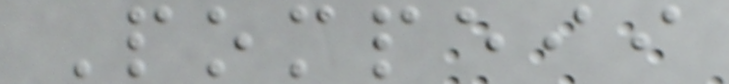Pompeii
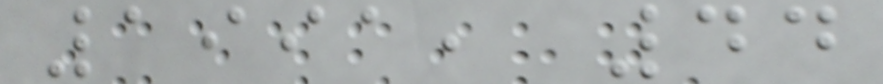1991, 44
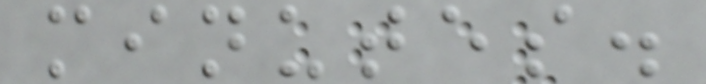minutes.
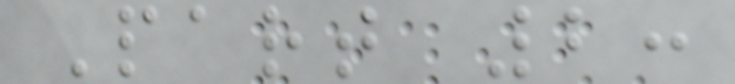Part 2:
